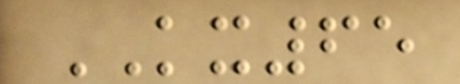KX65
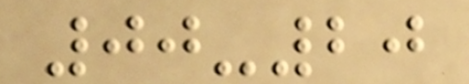00-20
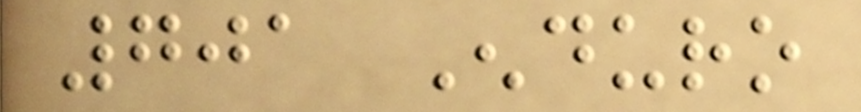701 Enduro
